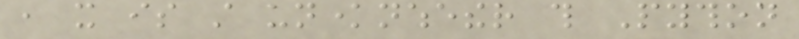, it is still unknownwhether this Python
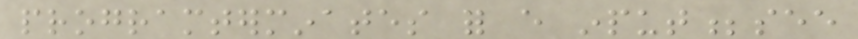programterminates for every input;see
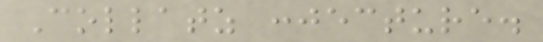Collatz conjecture.
